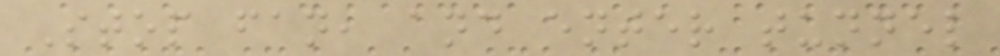Stop fan, and enter tunnel
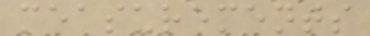measurements
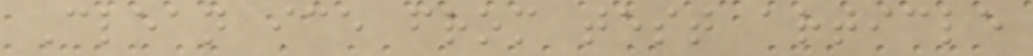Clean ice from test article
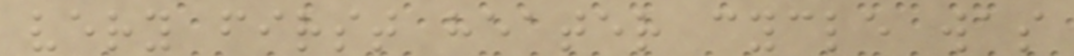very first heater cycle was
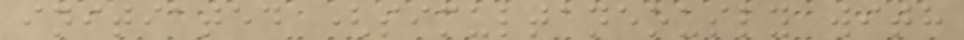initiated (simultaneously with
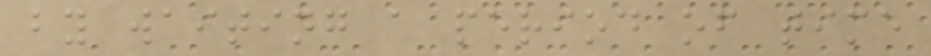by waiting a period of time
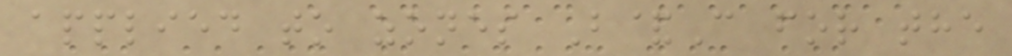applied to zones B&C for the
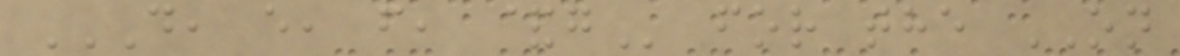D, E, F, &G for the ON
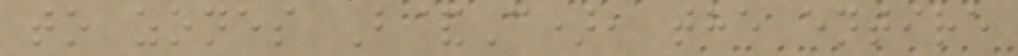to zones B&C), the entire
